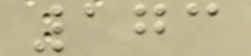173
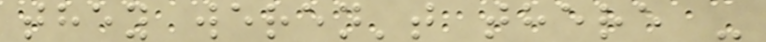they weren't there -
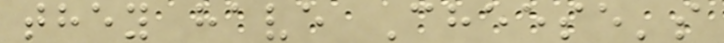they have Cheese's
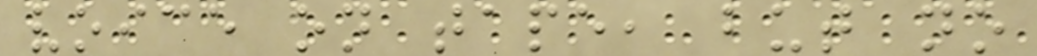voice on tape, but no
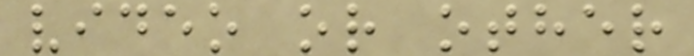video or other
